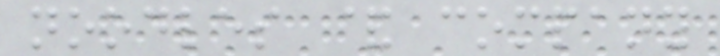noodles & company
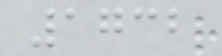1732
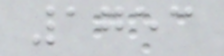1753
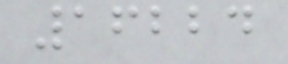16224
